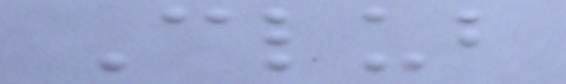Club
